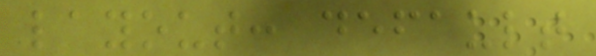layout: default
